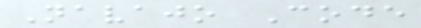Navajo Code
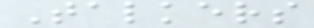Talkers
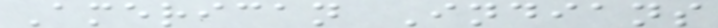American Indians
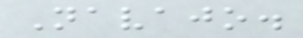Navajo.
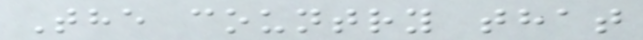The country that
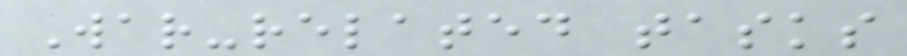War-related tasks
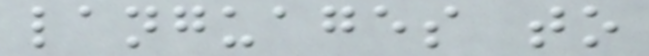languages to
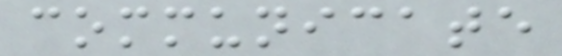communicate
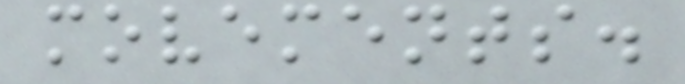movements.
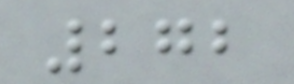272
